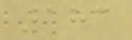183
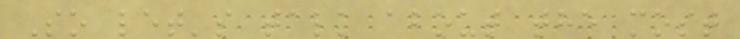So let's talk about the most
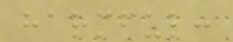harmful:
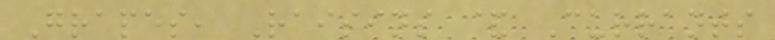Grapes, Raisins & Currants
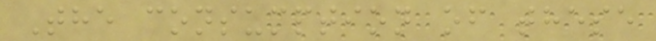The consumption of these
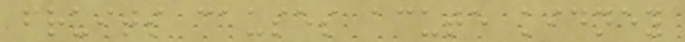fruits causes acute kidney
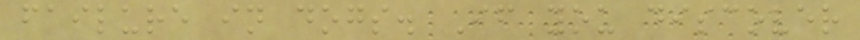failure in dogs. If you discover
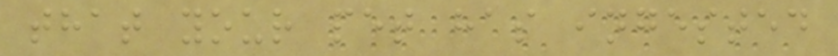that your pet has ingested
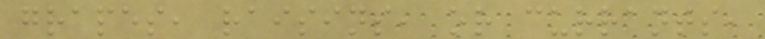grapes, raisins, or currants,
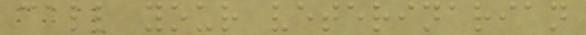call your veterinarian
